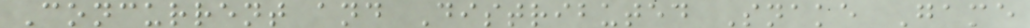Concurrent and Distributed Snake Game
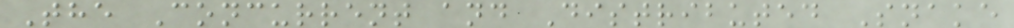The Concurrent and Distributed Snake
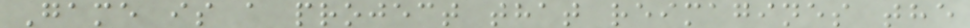Game is a project that reimagines the
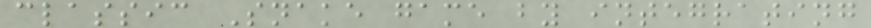classic Snake game by integrating
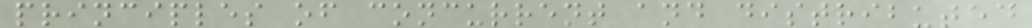principles of concurrent and distributed
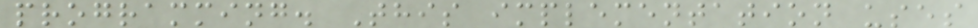programming. This implementation uses
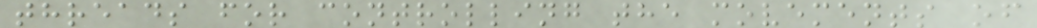threads for controlling the movements of
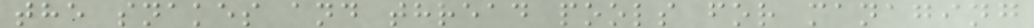the snakes and thread pools for managing
